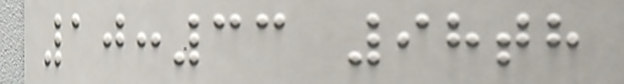10:33 98th
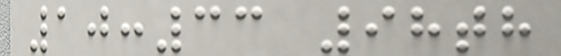10:33 98th
